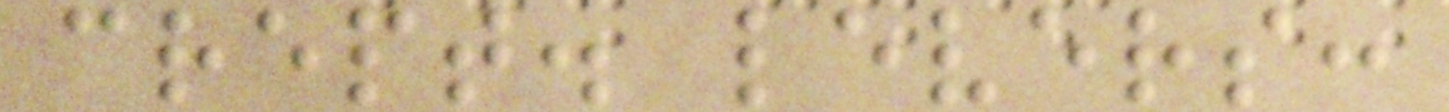crept. levers:
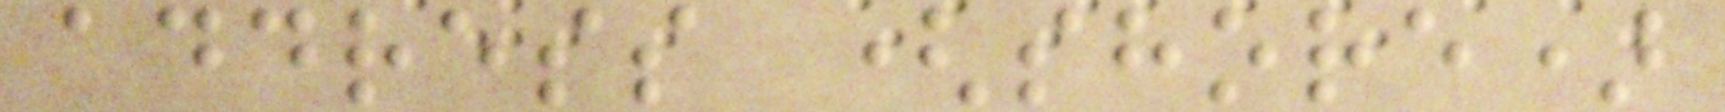address (shore)
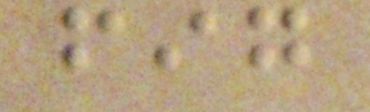fig
